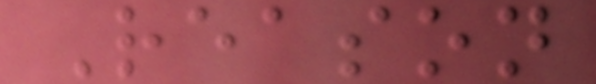Reason
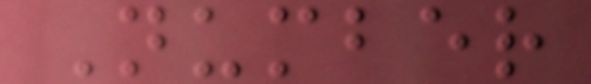Number
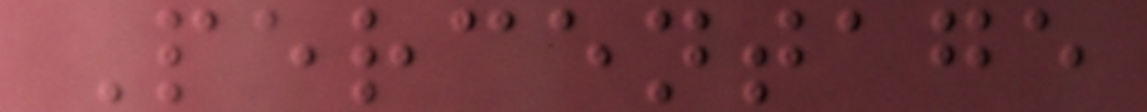Percentage
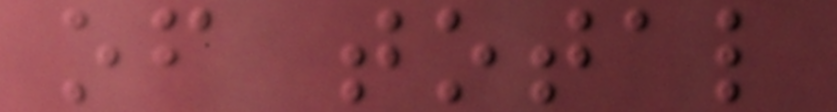of total
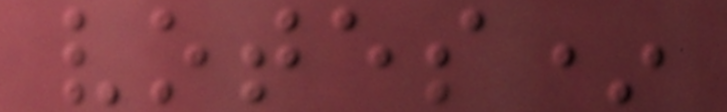votes*
